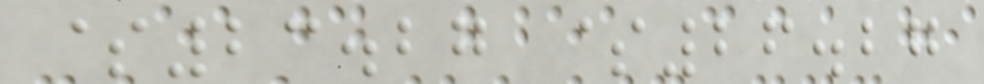$23.27 $26.27
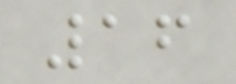16
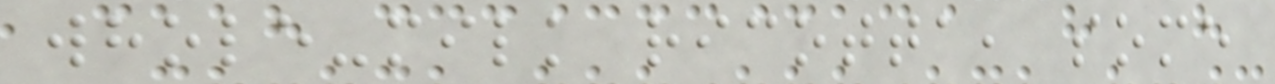whole-milk ricotta, some
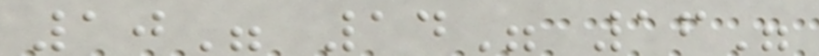10" 14" 16"
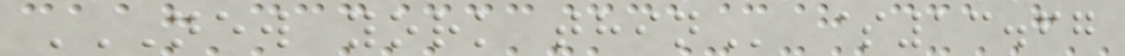NEW YORK THIN $13.67
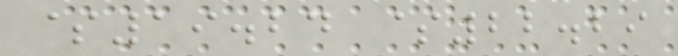$19.24 $22.29
